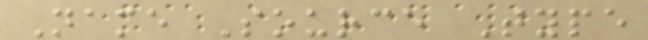Name Source Type
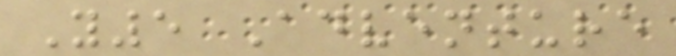Y5 Adventure
